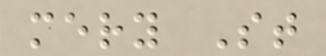mery St
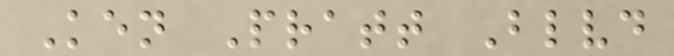Ken Pratt Blvd
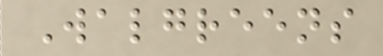Walgreens
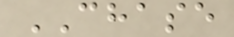CHASE
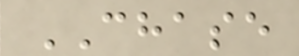CHASE
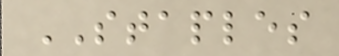STAPLES
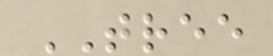TREE
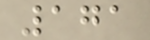171
